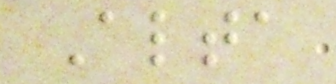Alta
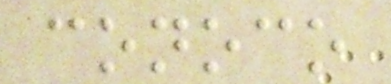conoco
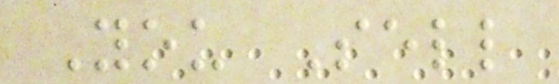You Sell
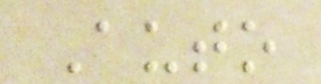Auto
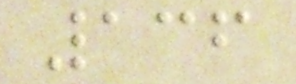136
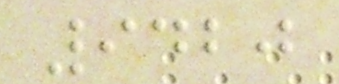9420
